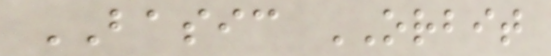BASIC ORBIT
